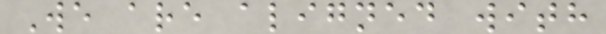We are aligned with
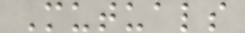Mutuals
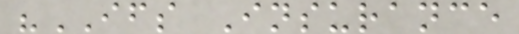"IFS Insurance
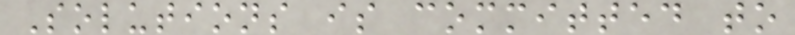Solutions is committed to
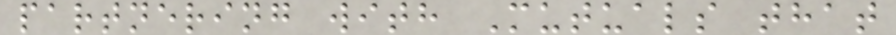partnering with Mutuals that
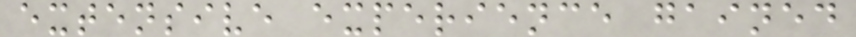extensive experience gained
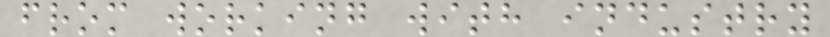from working with industry
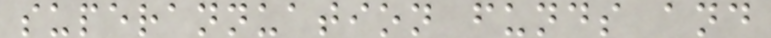superannuation funds and
